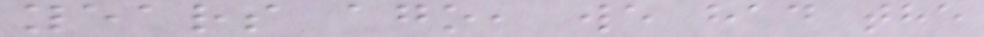years ago, we had the
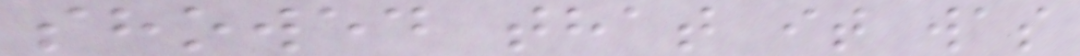showed that it was
